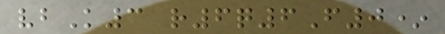vbK3 r6q6F0*
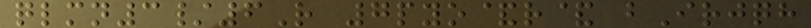qlmn3/6R 7pyo&r& bIrjqh
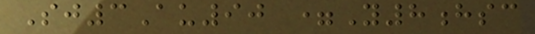Sj3Au90 =Y8hsc
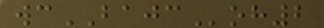wcBAJCoh2
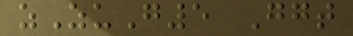zZuG5 Ggt
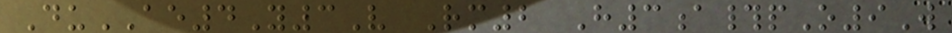DuAE4Y3V Rm2 H3a#pO9W
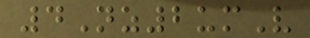4Nz2umV
